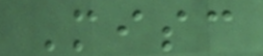Misc
